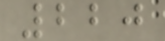220
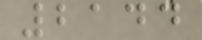2144
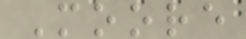Moore
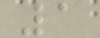1
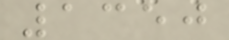1350
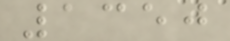1350
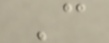C
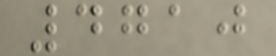4710
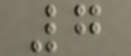7
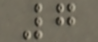7
